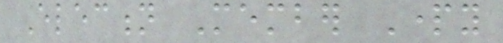Election Member Party
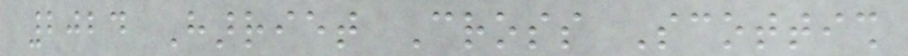2024 Harriet Cross Scottish
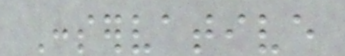Conservative
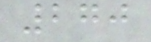270
